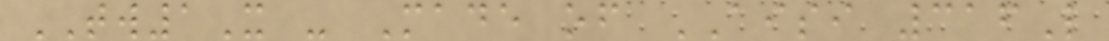TW1X - Made of AISI 316L
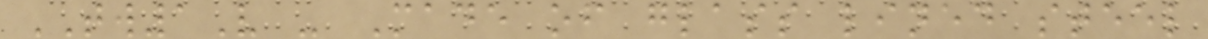TW1V - Made of glass lined steel
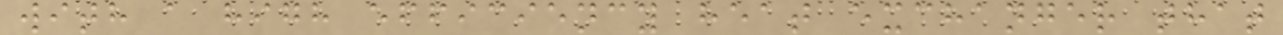with a high efficiency heat exchanger that
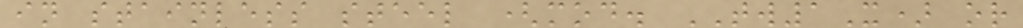in stainless steel (mod. TW1X) or
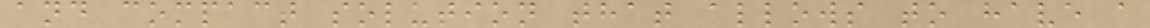and compact solution that allows to have a
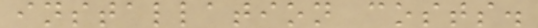installation costs.
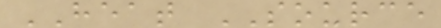HEAT SOURCE
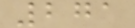271
